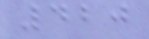420
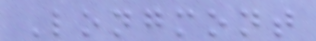Longmont
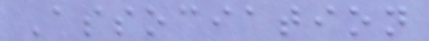Association
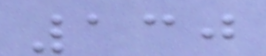130
